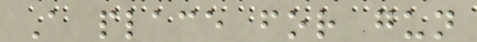A place for gun
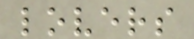lovers
